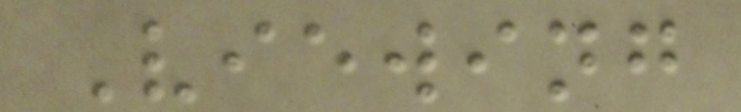Viewing
